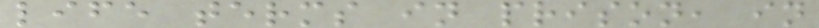life terms in prison, in
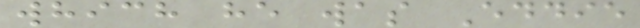which he was Eddie
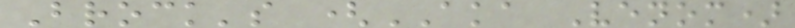Brock's (AKA Venom)
